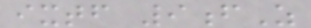ixtf 9fZ
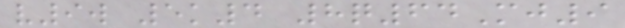v9w 5k4 8q64Mj9
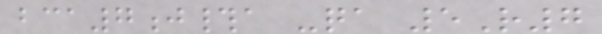bca7j#a -qa 5R7
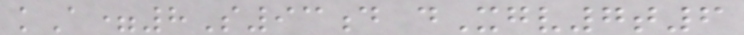kA=8S93d dXgv7t6
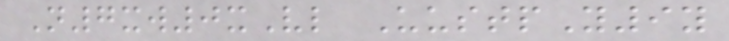N7xw0xVl UustpY9y
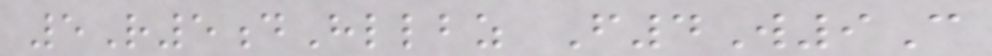5R5dHllbz F4W9C
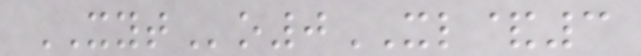XYTo0XL&3
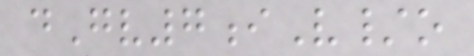dGv7iV/o
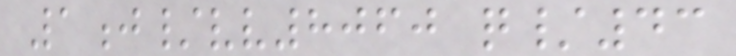1j/vv8060 q/43
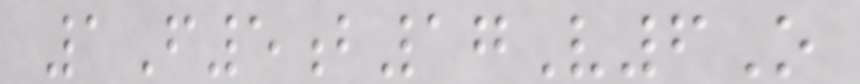1F5b17V6O
